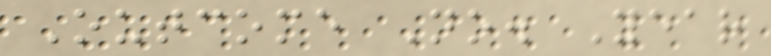Outcome No. Year
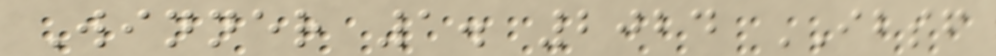Winner 1. 2024 IBSF
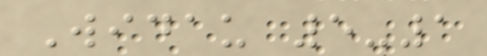Widau 5-1
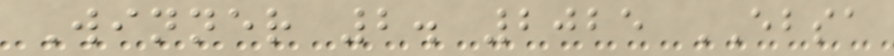Winner 2. 2025 EBSA
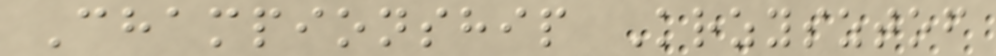Championship Krzysztof
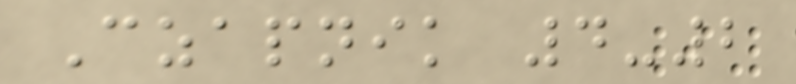Czapnik 4-2
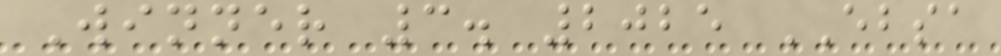Winner 3. 2025 EBSA
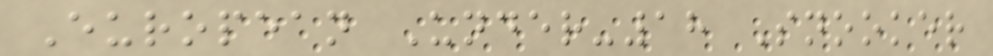European Under-18 Snooker
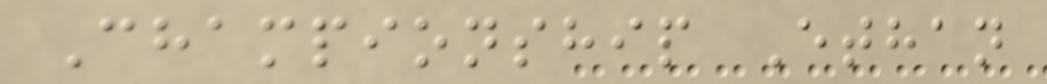Championship Ethan
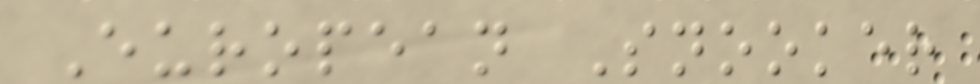European Snooker
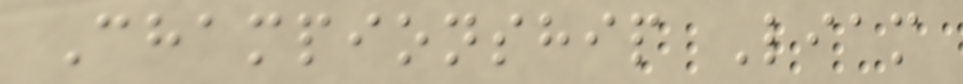Championship Liam
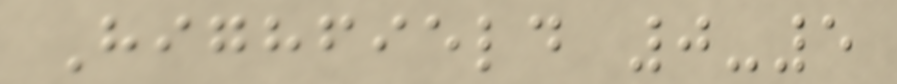Highfield 0-5
